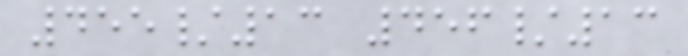455/13 456/13
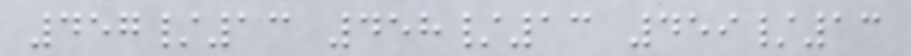457/13 458/13 459/13
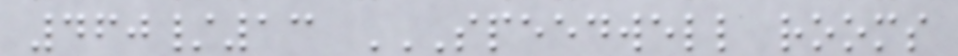460/13 SPEEDWELL ROOMS
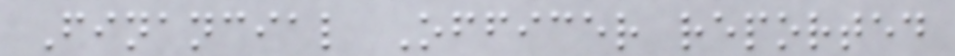Financial Officer reported
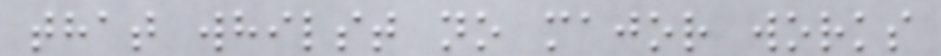that whilst no major works
